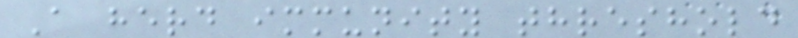A herd immunity threshold
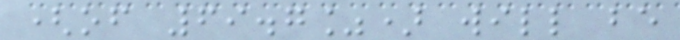(of 69.7%) will be
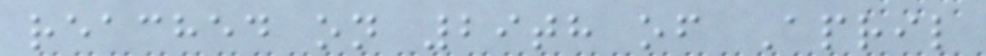reached on 29th of April
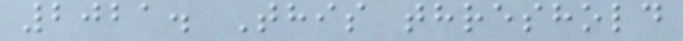2021. This threshold
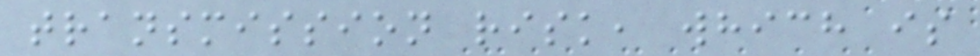transmission risk, which is
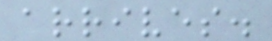arrives.
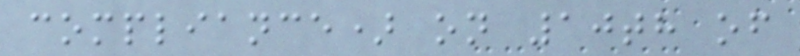compliance) on 10th of
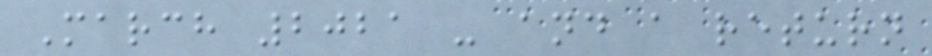March 2021 - and a return
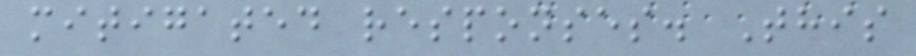mitigated responses. This
